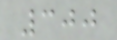300
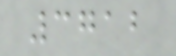3712
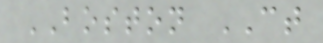BOSTON CT
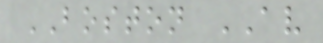BOSTON AV
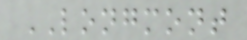LONGMONT
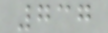737
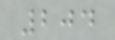204
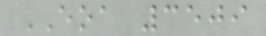EOA 3509
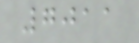7011
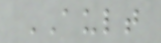AULT
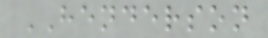HENDERSON
